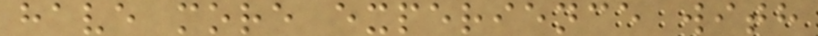have more experience with
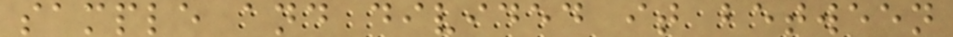sample and divided it between
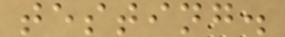testing.
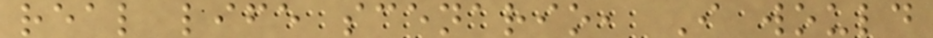real life scenario, I would
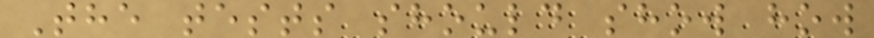The tests should show how
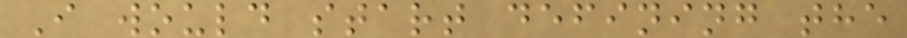I would start defining the
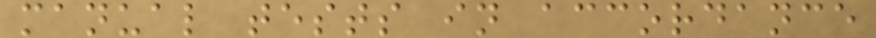manual tests in accordance
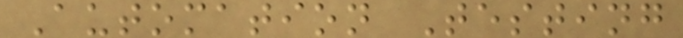Automation Testing
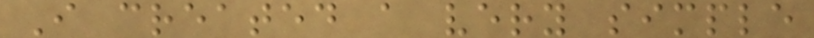I created a very simple
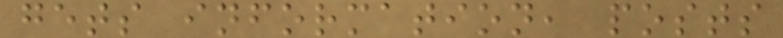gets information, posts
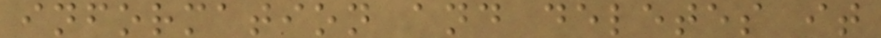information and deletes it
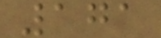171
